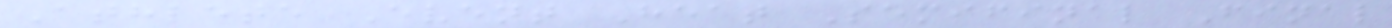Athlete Event Heat Semifinal Final
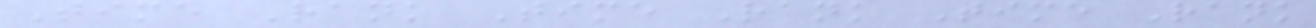Time Rank Time Rank Time Rank
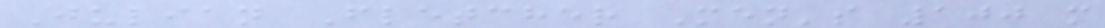Julian Fletcher Men's 100 m
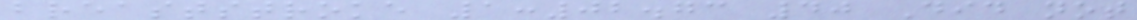breaststroke 1:02.73 40 Did not
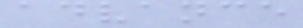advance
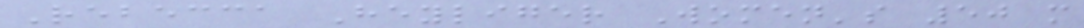Rebecca Heyliger Women's 50 m
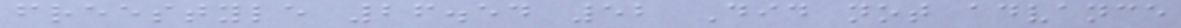freestyle 26.54 52 Did not advance
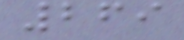269
